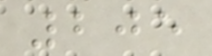205
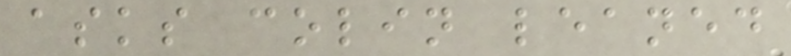asks colin leaned
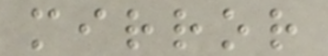mirror
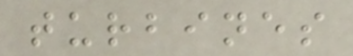turbines
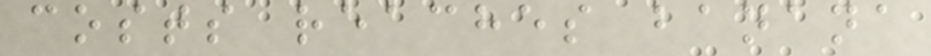costs reaches banana
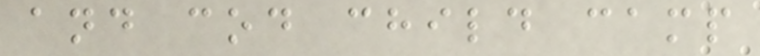and cod child camp
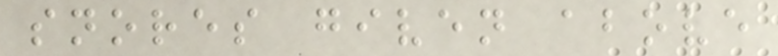snores given above
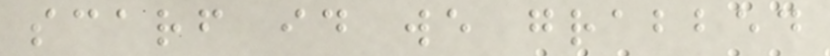scarf id we grabbed
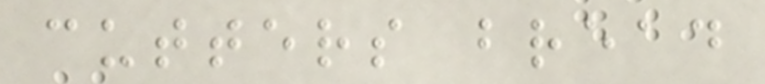cutters bread
